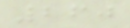260
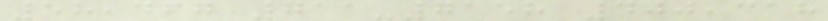58,467 711-7158 400,318
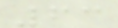63
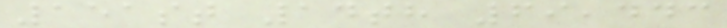151st 14th 69,443
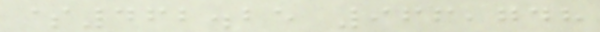$462.25 966,748
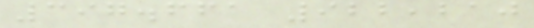397.661 922,210
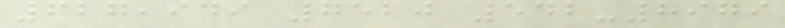627,949 7520 542-8979
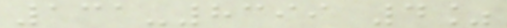131-8399 4%
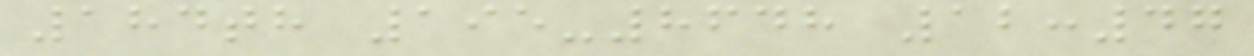184th 195-8648 12:47
